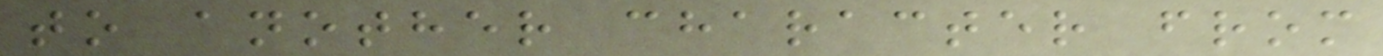to another character from
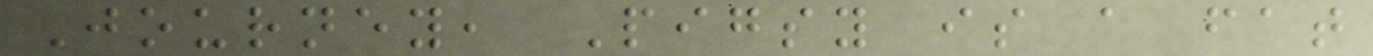Journey, Pigsy is a fat
